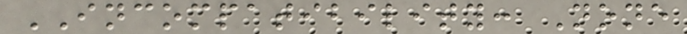INCOMPATIBILITY: None
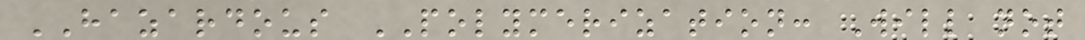HAZARDOUS POLYMERIZATION: Will not
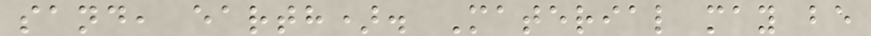sand, earth). Material may be
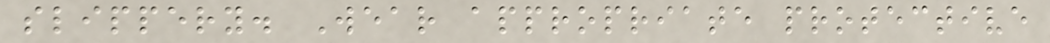slippery. Wear appropriate protective
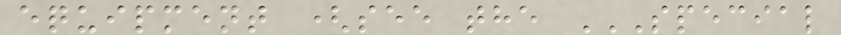equipment (see the SPECIAL
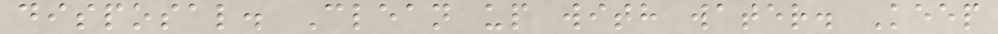disposal. Clean up with water. Keep
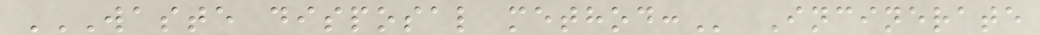WASTE DISPOSAL METHOD: Incinerate
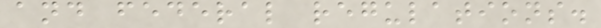and federal regulations.
